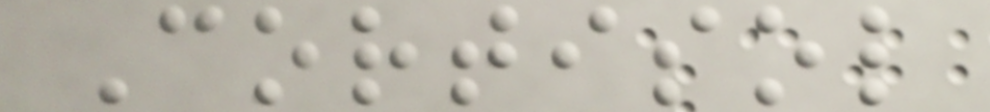Cortisol
